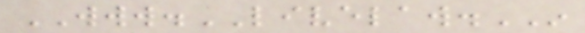WWW.LIVELAW.IN
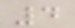4
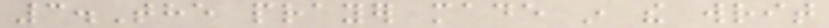3.The prayer made in the writ
